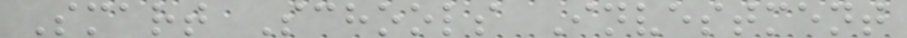Smart Schools Investment
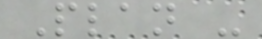Plan -
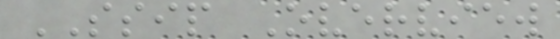SSIP Overview
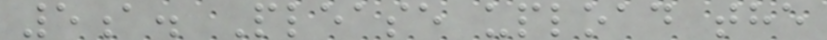5a. Please upload the
